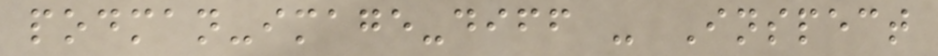podman-image-diff - Inspect
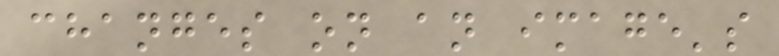changes on an image's
